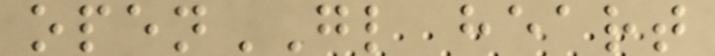openGL heart
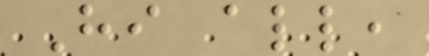Hi all,
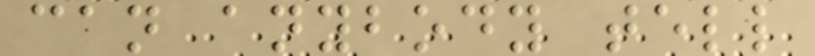can anybody tell
